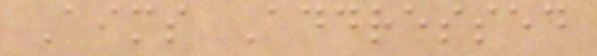Aims Addressed
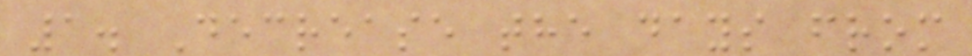1. Decrease the days from
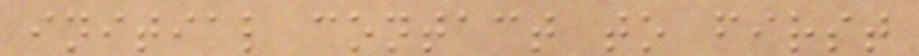initial contact to first
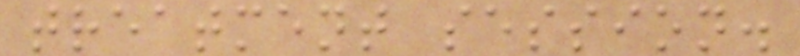treatment session.
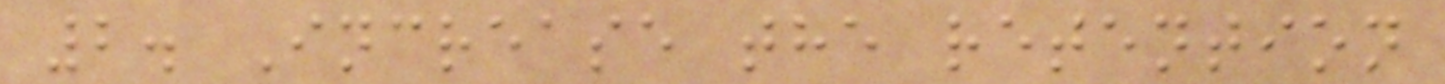2. Increase the retention
